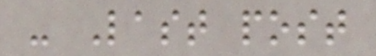- Last post
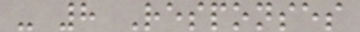- 8 Responses
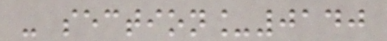- section_0140
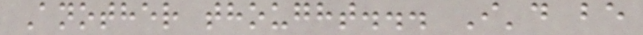Another thought... I'd be
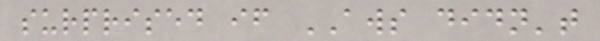surprised if AWS didn't
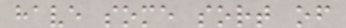have some sort of
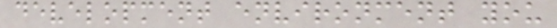development environment you
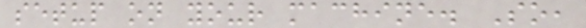setup on your machine. So,
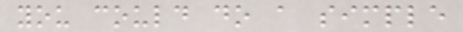you could do a simple
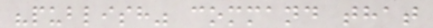"publish" command that
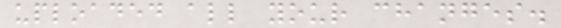uploaded all your changes.
